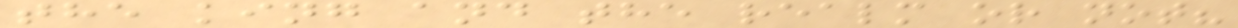the king and the realm or not?
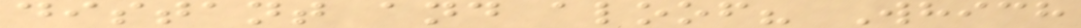distant and aloof? Which
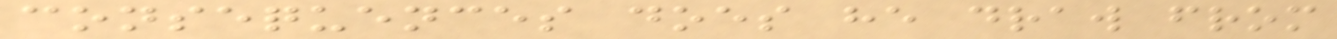consequences does he draw from
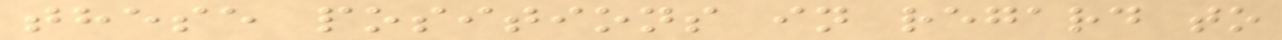these positions in regard to
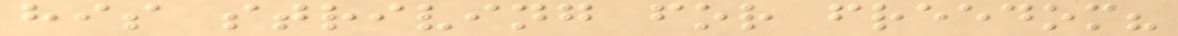his striving for freedom?
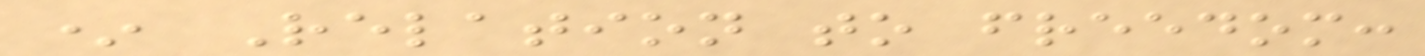* Relation to freedom:
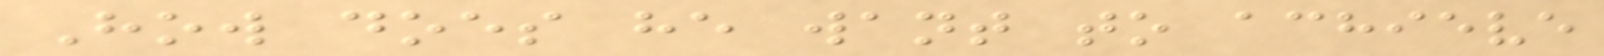How does he want to achieve
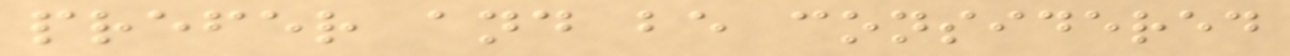prefer and be considered
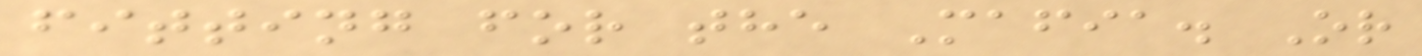fitting for the Mafia. Or
